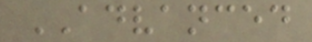ADVANCED
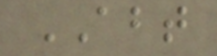ABT
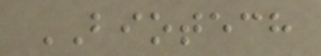BIOTECH
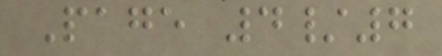Page 4/7
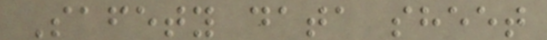Safety data sheet
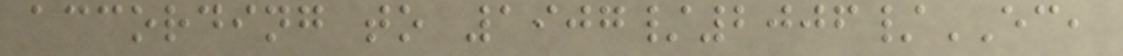according to 1907/2006/EC,
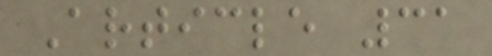Article 31
